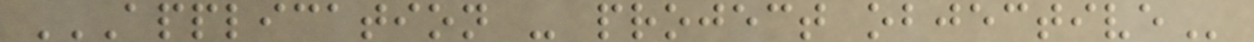APPLICATION - PROJECT OBJECTIVE
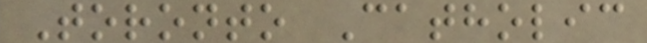Toronto Catholic
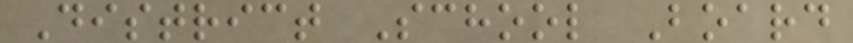District School Board
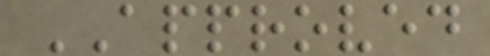APPROVED
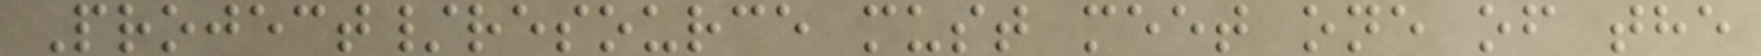Project/resource must meet one of the
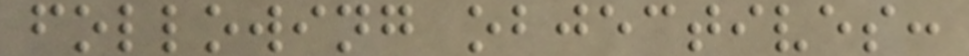following objectives:
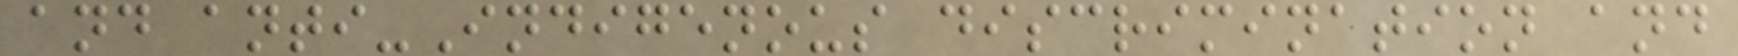and anti-Indigenous discrimination and
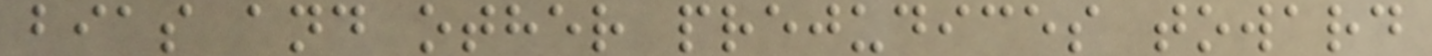bias and other prejudices toward
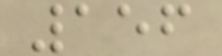156
